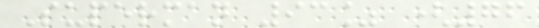Superman 93% (76
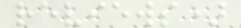reviews)
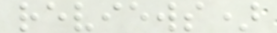reviews)
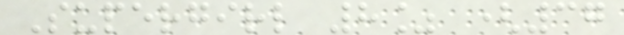Supergirl 8% (37
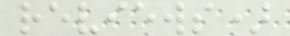reviews)
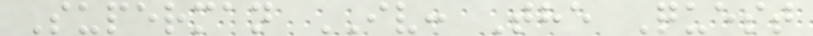Superman IV: The Quest
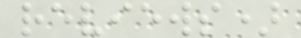reviews)
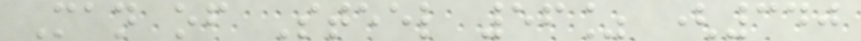Man of Steel 56% (340
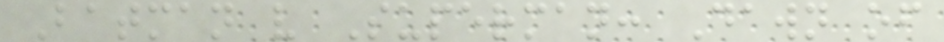Batman v Superman: Dawn of
